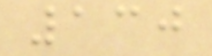130
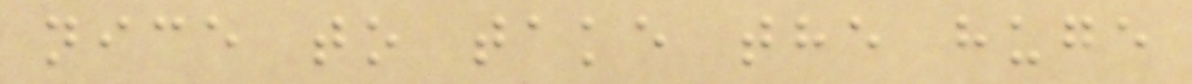nice to take the huge
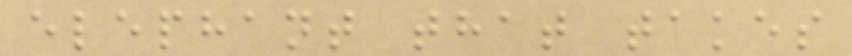elephant that takes
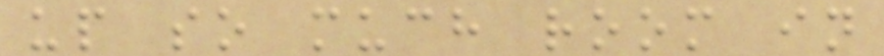up so much room in
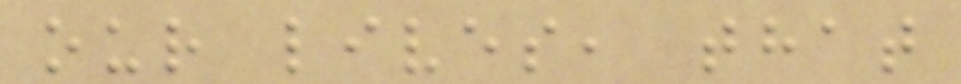our lives, that
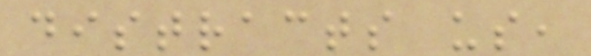distracts us,
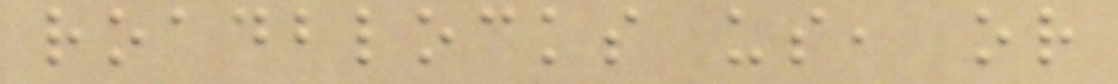roadblocks us, or
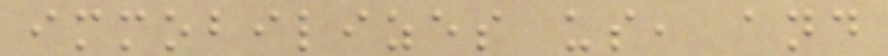immobilizes us, and
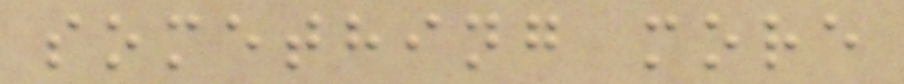something more
